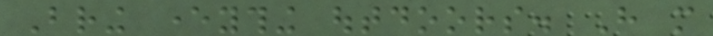Bring everything outdoors. Have more
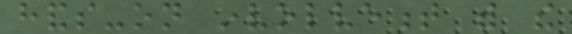hands-on involvement with the
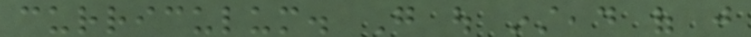curriculum. Go out instead of just
